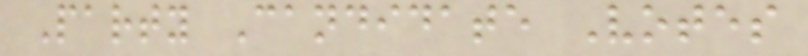Party Candidate Votes
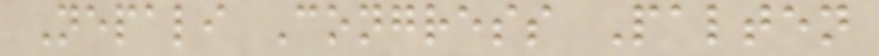Nepali Congress Palten
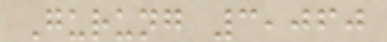Gurung 3,060
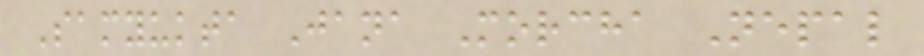Samyukta Jana Morcha Nepal
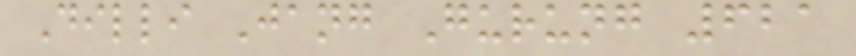Dilli Jang Gurung 621
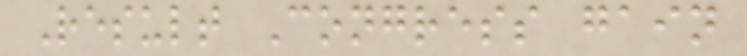Result Congress gain
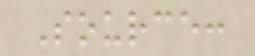Source:
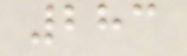283
